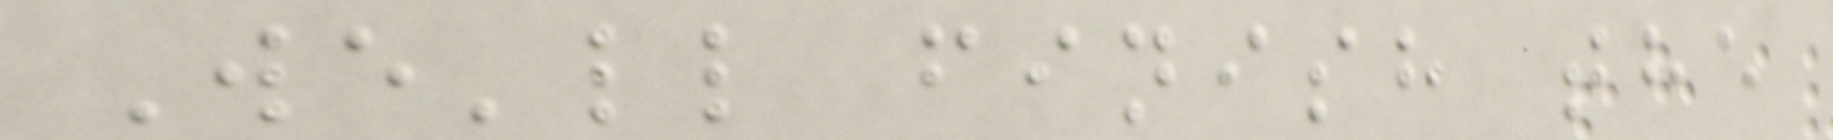We'll finish the
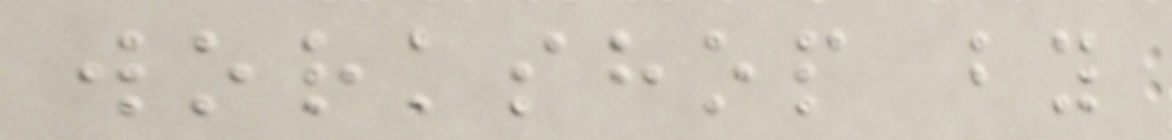workshop by
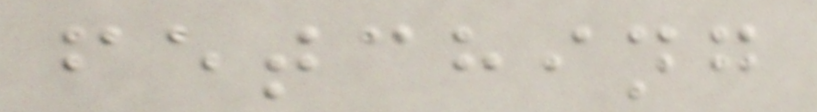fetching
